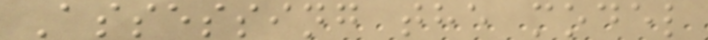Assessing the model
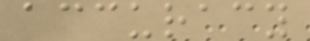accuracy
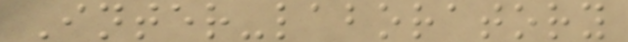Inter-laboratory
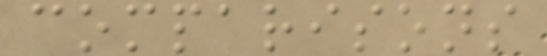comparisons
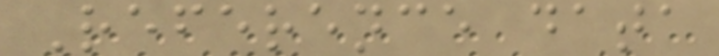Reference data
